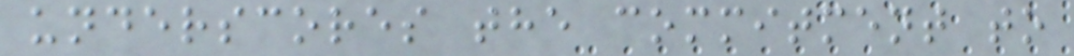underscores the commitment to
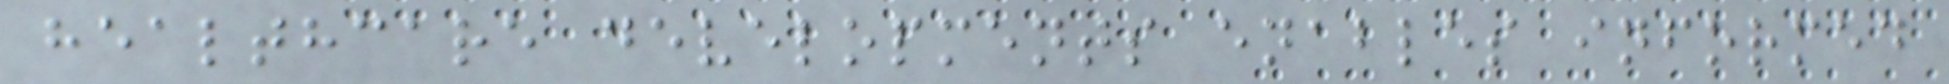healthcare developments enables informed
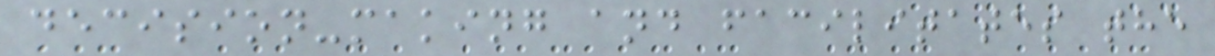decision-making and facilitates the
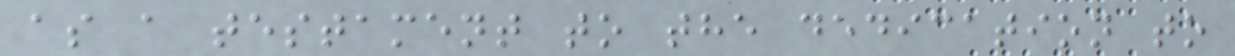as a testament to the dedication to
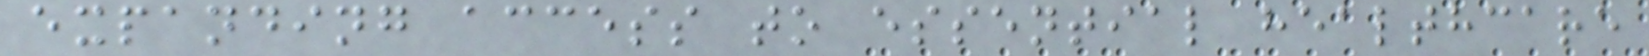expanding access to essential healthcare
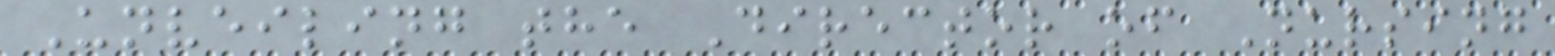Unveiling the Director of Nursing
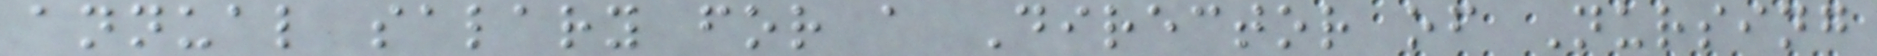annual salary for a Director of Nursing
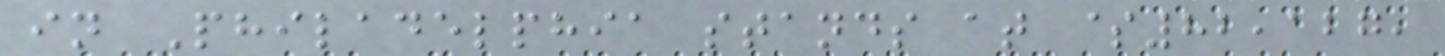in Philadelphia stands at $82,127,
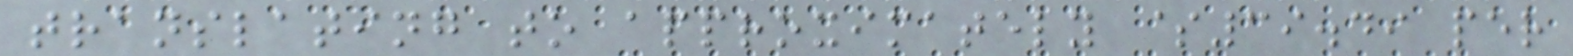translating to approximately $39.49 per
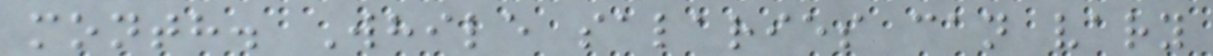month. While salaries can vary
